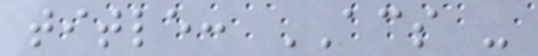title: ACS -
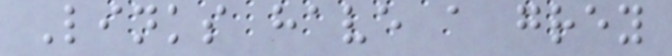Links have a grey
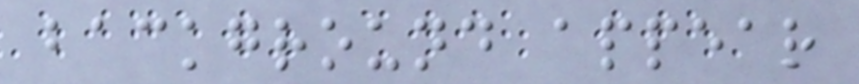background appear
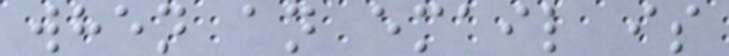when an email is
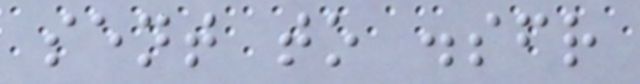sent to .sfr
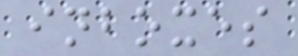inboxes
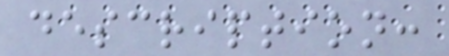description:
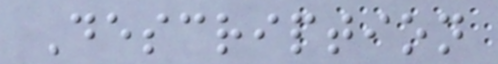Description
